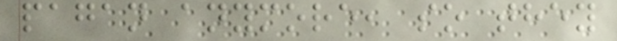pagan anymore, so they
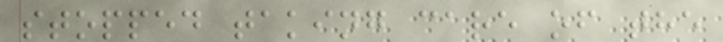stopped taking care of the
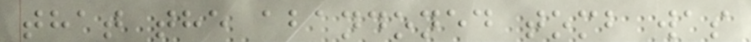that the abandoned tomb was
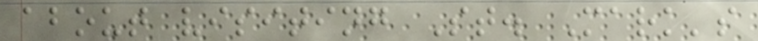about visiting St. Mark's
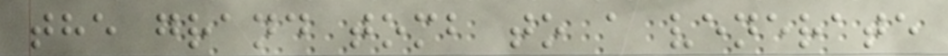the grand tomb to a venerate
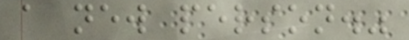a new person."
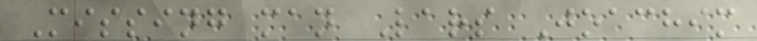Missing man Lars Joachim
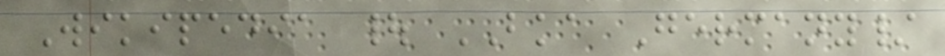Wikipedia | BKA Germany/
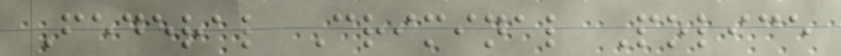Federal Criminal Police
